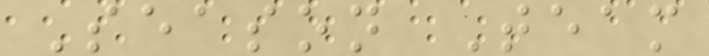Season Team
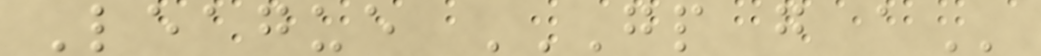League GP G A
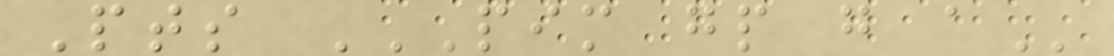Pts PIM GP G A
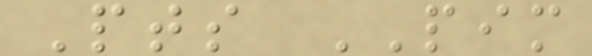Pts PIM
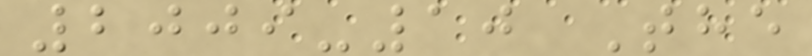2009-10 The
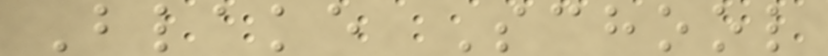Blake School
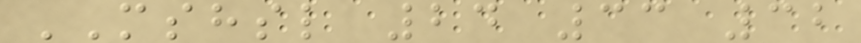MSHSL 24 33 32
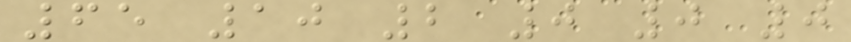65 10 2 0 0 0
